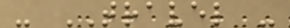- TRAVEL -
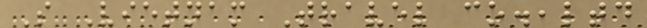S Vietnam Travel co.,ltd
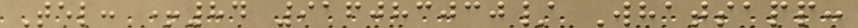Tel: +84 916083030/ Whatsapp:
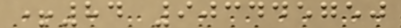+84 903445750
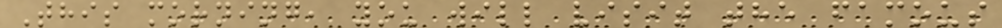This morning, you will visit the famous
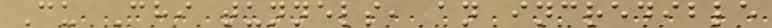Cu Chi tunnels, an incredible
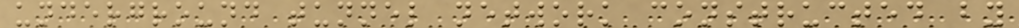underground tunnel network constructed by
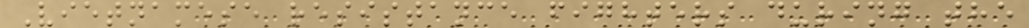Vietnamese resistance fighters during the
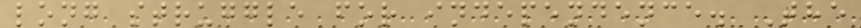long struggle for independence. The
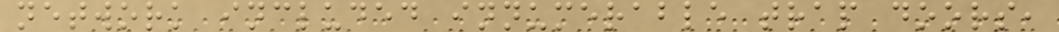network included innumerable trap doors,
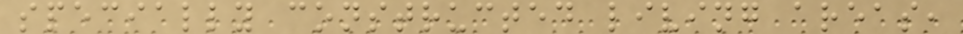specially constructed living areas,
